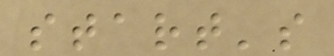start's
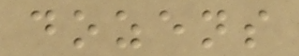dozens
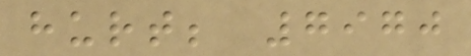hurt; 7970
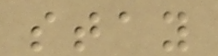stay
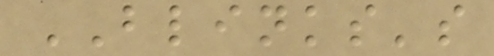BLINKS's
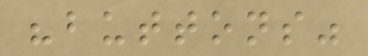"buttons"
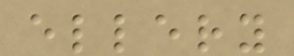ellery
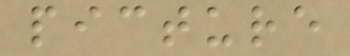picture
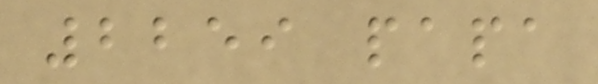2259 papa
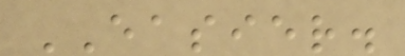EASIER.
